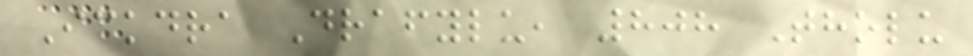Ickdra Drafylu, 808 Tholu
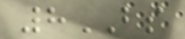8BS
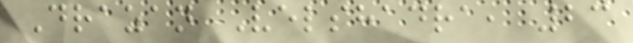Drazan Velshadra, 23
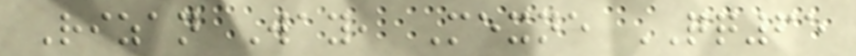Rizan Way, Mexne QQ65
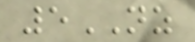5NZ
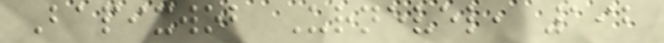Bapixwob Urnevel, 192
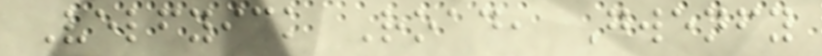Velfyick Road, Gwenfy
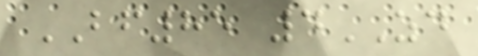BF85 4ZD
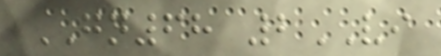GN68 2VI
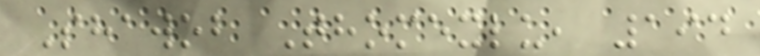Shawob Thomexlu, 194
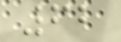62
